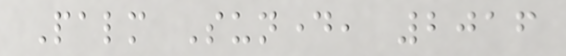Palm Sunday, 2016
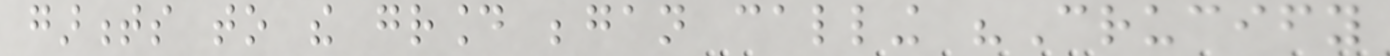garments to the ground began calling "Crucify
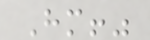Him!"
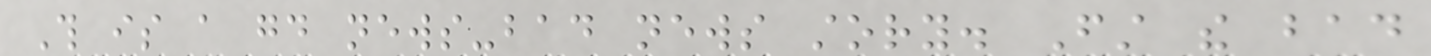This is a good news-bad news story. First the bad
